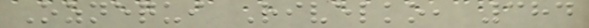Oznequi Rivelko, 384
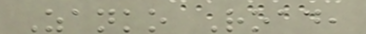Zanko Road,
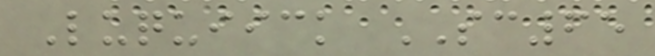Luquiick SC65
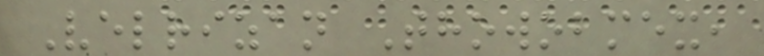Velrizan Thowobmex,
